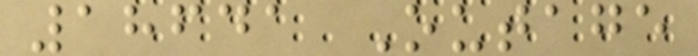18641 Outage
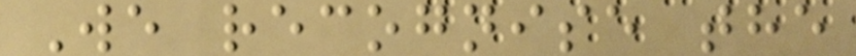We recognise the
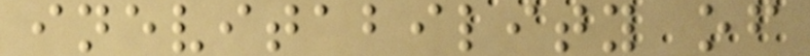inevitability of
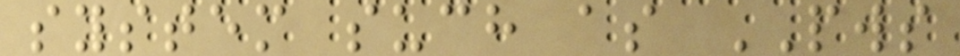system such as PWS
